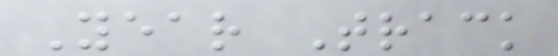Year Track
